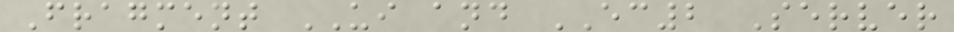Fragment UI and EC2 Server
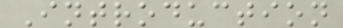Introduction
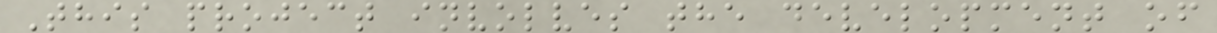This project involves the development of
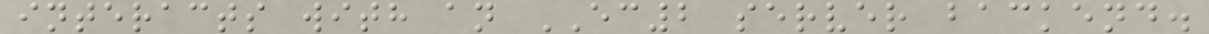interacts with an EC2 server backend.
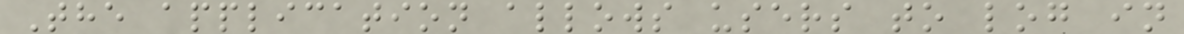The application allows users to log in
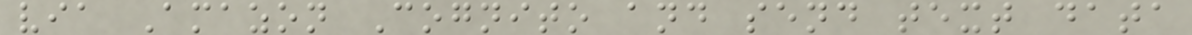via Amazon Cognito and send text data
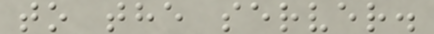to the server.
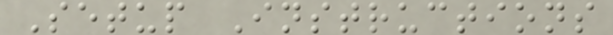Setup Instructions
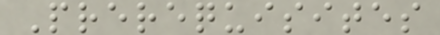Prerequisites
